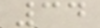34
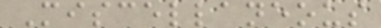Miscellaneous
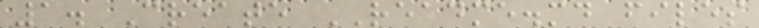1. Create README.md files
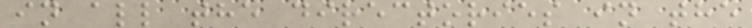in all the directories in the
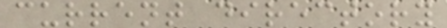current directory
